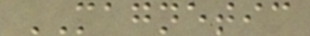MAGNETIC
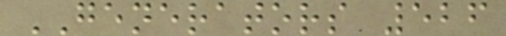GENERATORS 526
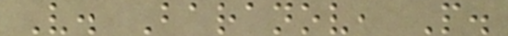V. Baranov, P.
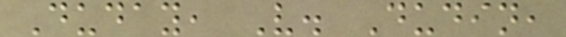Duday, V. Dudin,
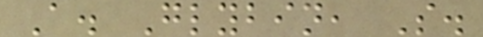A. Glybin, S.
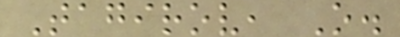Tagirov, O.
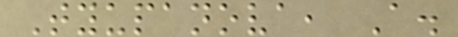Tyupanova, A.
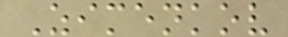Zimenkov
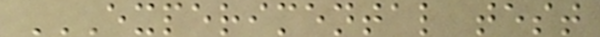EXPERIMENTAL TEST
